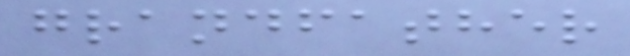grandfather
